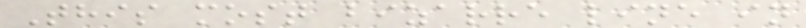This most bizarre line in
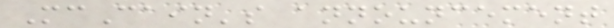McCain's announcement
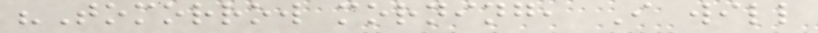"Tomorrow morning, I will
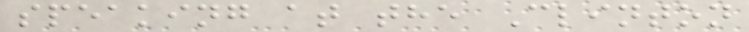speaking at the Clinton
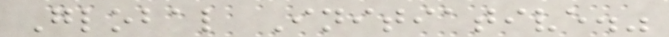Global Initiative."
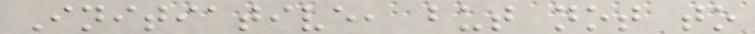Initiative, but not to
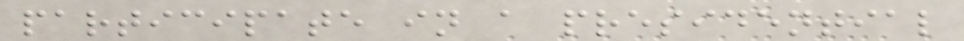participate in a presidential
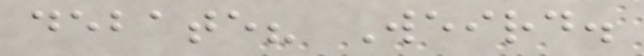debate? Weird.
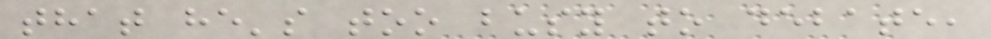that he's too busy to debate,
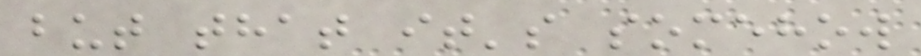but that it's somehow
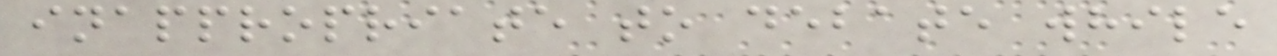inappropriate to debate while
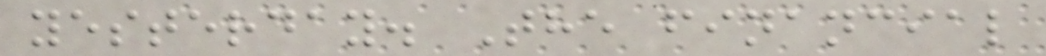yesterday. The financial
